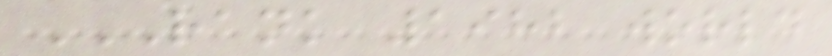RANK 1982 WORLD
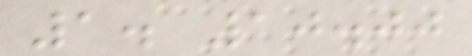1. 10.00
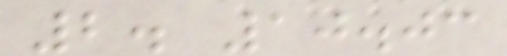2. 10.03
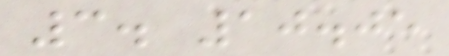3. 10.05
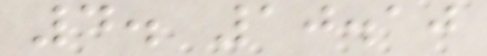4. 10.10
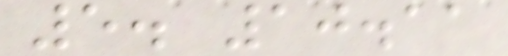5. 10.11
